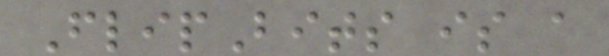FlipBits is a
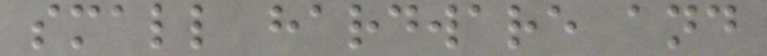small hardware and
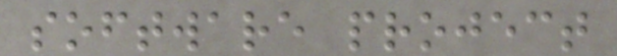software project
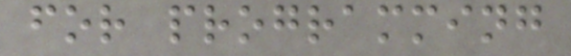for programming
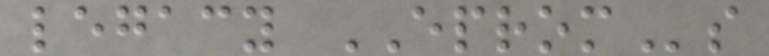legacy EPROMs
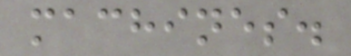machines.
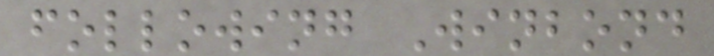following Winbond
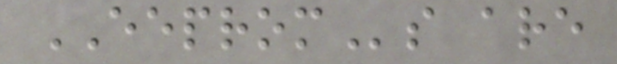EEPROMs are
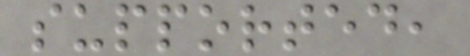supported,
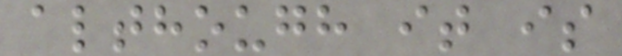although it is
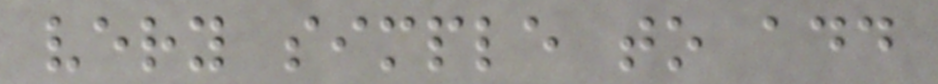very simple to add
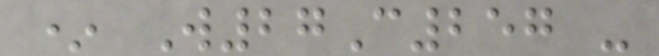* W27C257 -
